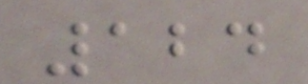124
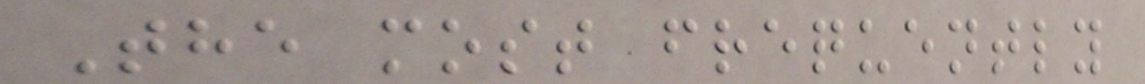The most frequently
